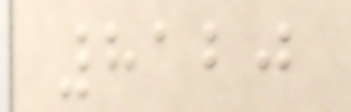8120
